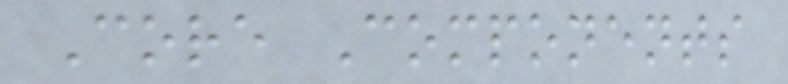Core Components
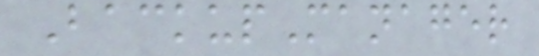BackupManager
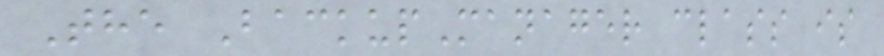The BackupManager class is
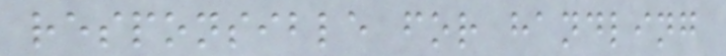responsible for handling
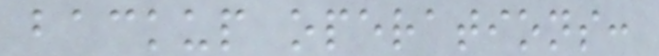backup operations:
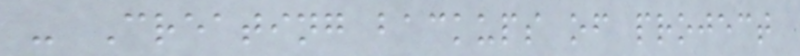- Creating backups of project
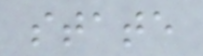state
